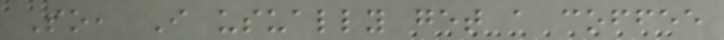So, I usually get a coffee
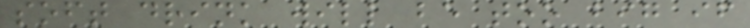soft drink will be too big if
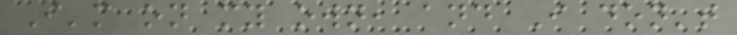I'm on my own, and I don't
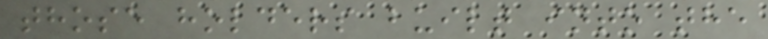those holders built into the
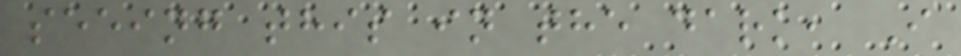seeing this in the dark, I
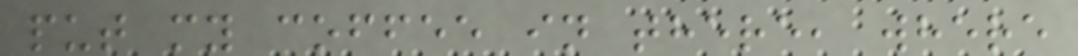put my coffee in there, where
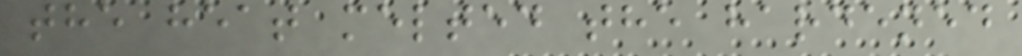the heat melted the hardened
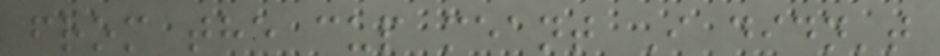from the cup meant I didn't
